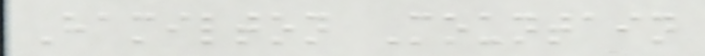Hamilton Mountain
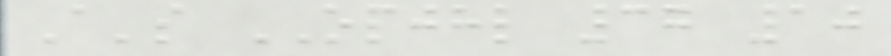A's OPJHL 37 10
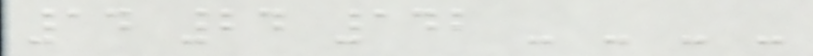14 24 142 - - - -
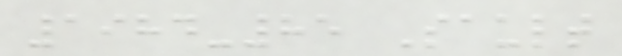1984-85 Sault
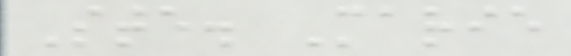Ste. Marie
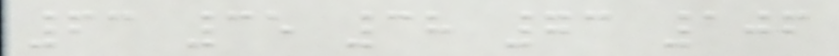63 35 38 73 106
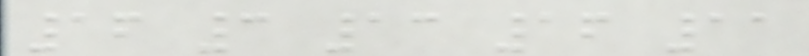16 3 13 16 11
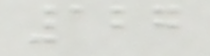127
